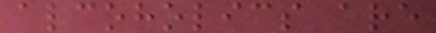alcoholics are
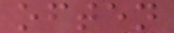often
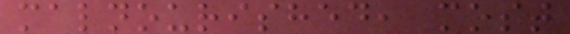malnourished, most
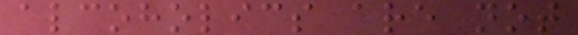alcoholics are not
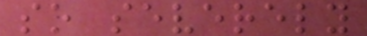so severely
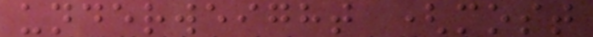underweight (most
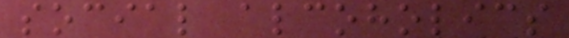social alcoholics
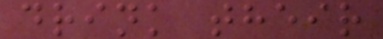drink their
